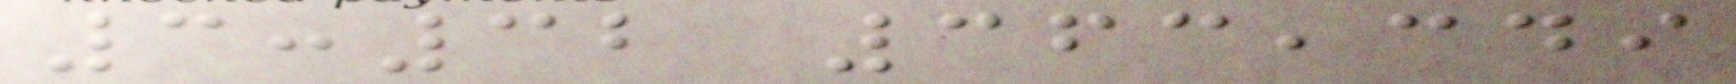3:32 363,349
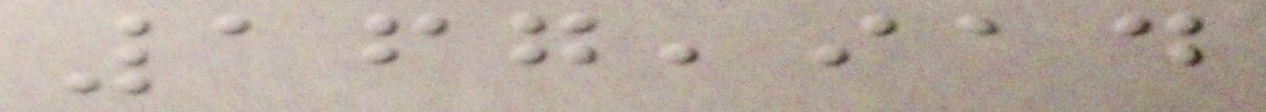167,914
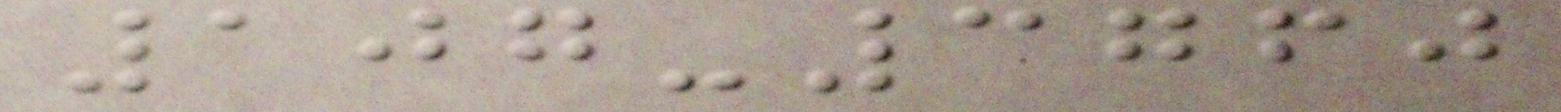107-3760
